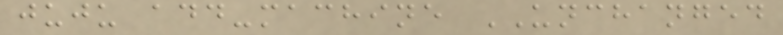juju add-machine UNCHANGED
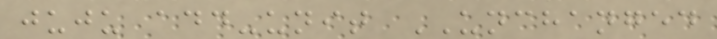juju add-unit UNCHANGED
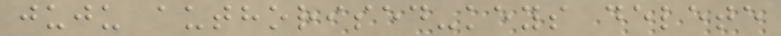juju authorised-keys delete
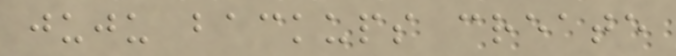juju backups create
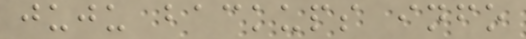juju backups info
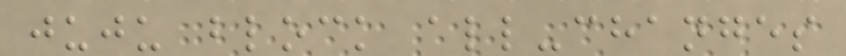juju block all-changes
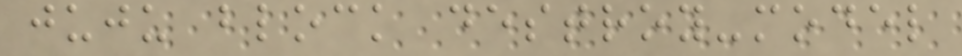juju block destroy-model
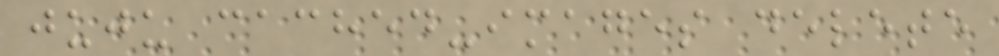juju cached-images delete
